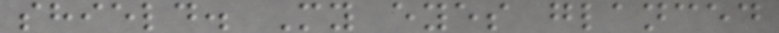shield. My eyes glanced
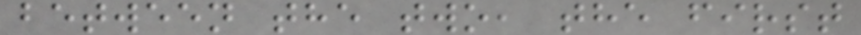between the two, the first
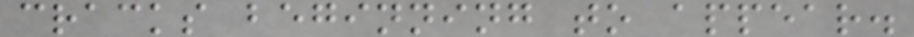cracks beginning to appear.
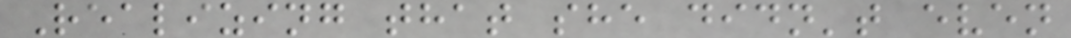Realizing that she didn't even
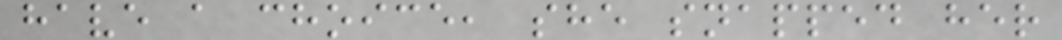have a choice, she snapped her
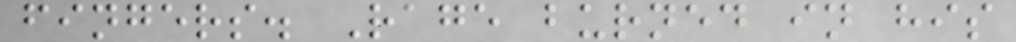fingers. Rage burned in his
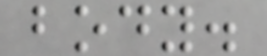body.
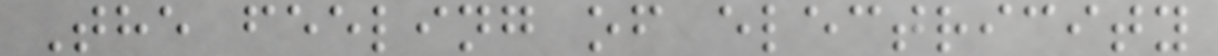The feeling of electricity
